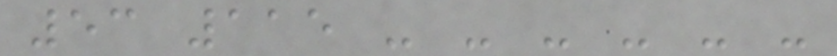53 115 - - - - - -
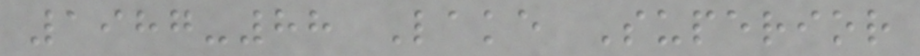1987-88 Lake Superior
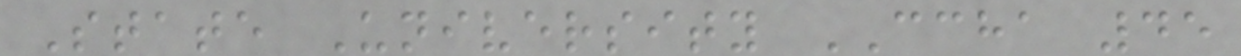State University CCHA 45
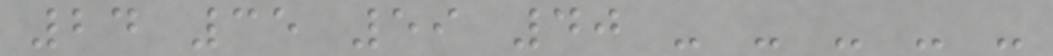24 35 59 40 - - - - -
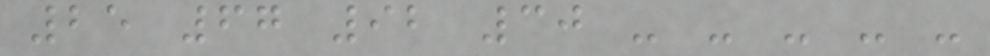25 67 92 30 - - - - -
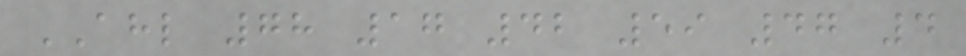AHL 78 17 42 59 47 4
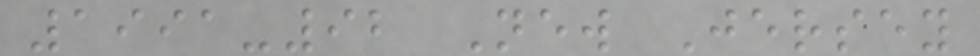1991-92 New Jersey
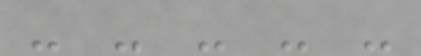- - - - -
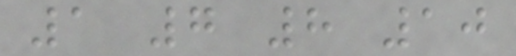1 7 8 10
